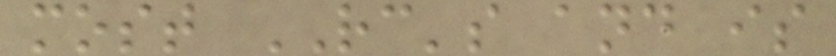most RC's and is
